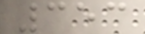353
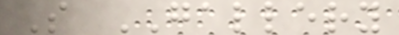S GALLERY
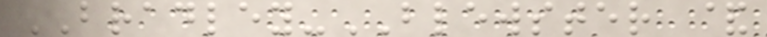BRADLEY-BLEWSTER &
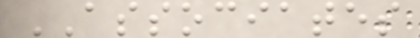ASSOCIATES
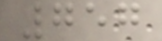757
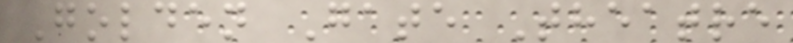Golden Gate Theatre
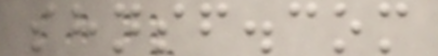shnsf.com
